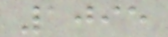1095
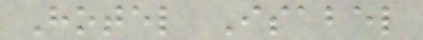Hotel Isabel
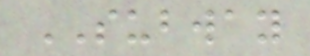SUBWAY
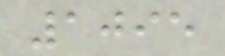1095
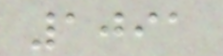1091
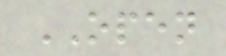OPEN
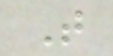T
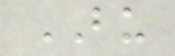BU
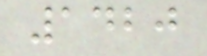1420
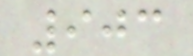903
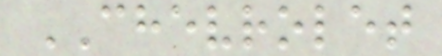CHEVROLET
